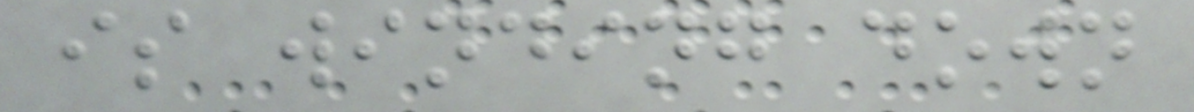is winding down
